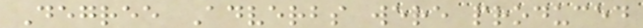Degree Adverbs were produced
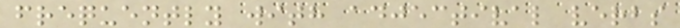frequently with adjectival verbs
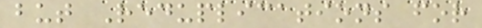but Reduplications for
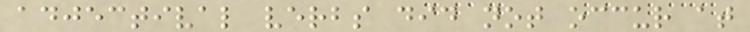adjectival verbs did not occur at
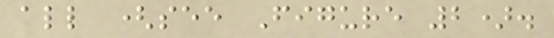all (see Figure 2).
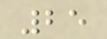25
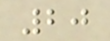20
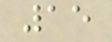15
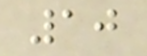10
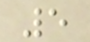5
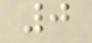0
